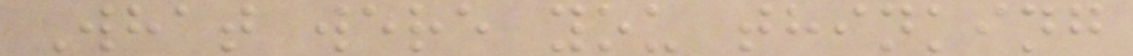What were you thinking
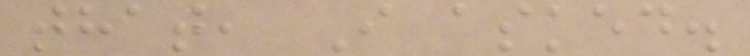that, I asked.
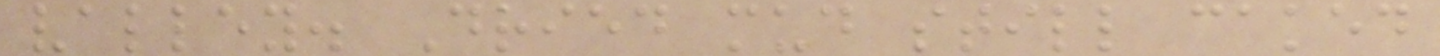valley. Dried mud still caked
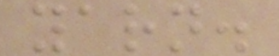yarn.
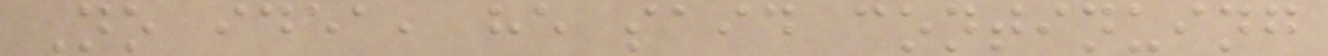No idea, he said continuing
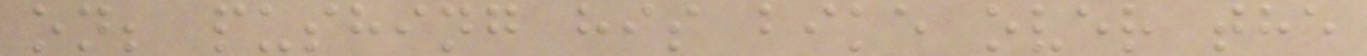on; pushing his bike over the
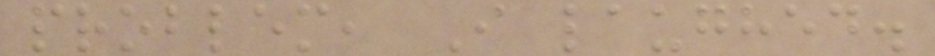problem, I laughed.
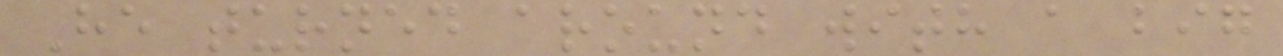He turned around with a big
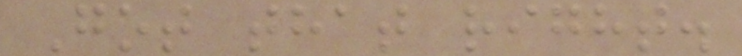Got that right.
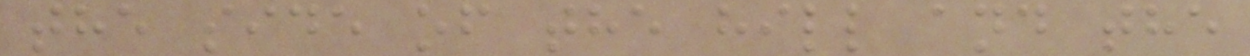the side of the hill and the
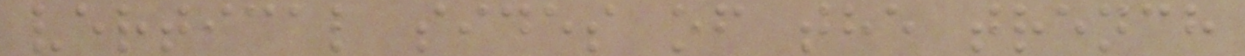vertical sides of the trench
